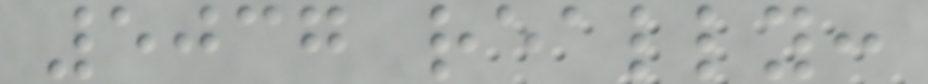5037 really:
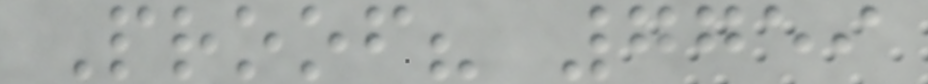Proof? 7759
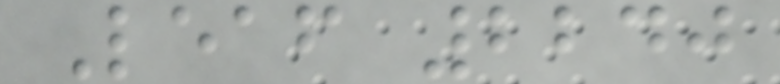Leaf 2240
